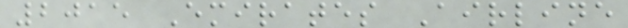2015 Emirates Airline
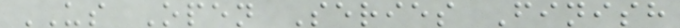US Open Series Finish
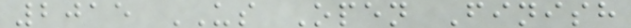2015 US Open Finish
